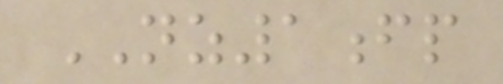NZ1fp
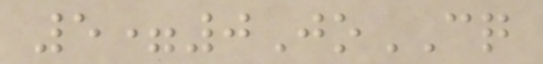5=0JoCQ
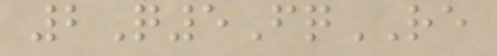2Q5FqRE
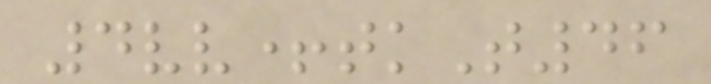4vv+tkT46
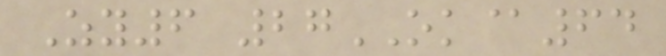Zy6 27OK@64
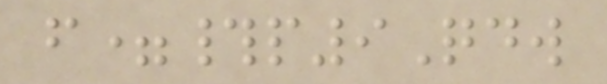f=#p9Qdw
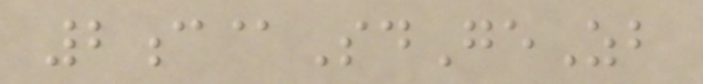2c@SdGeZb
